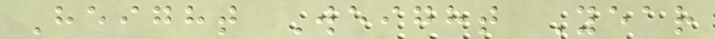Height Weight Year
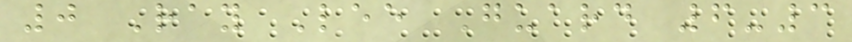0 Ray Lee Guard 6-3
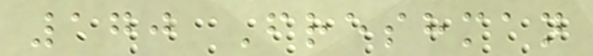170 Freshman
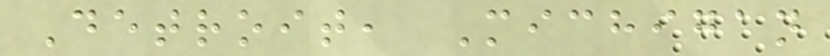Detroit, Michigan
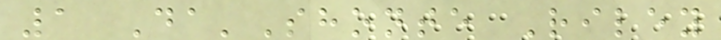1 Da'Shonte Riley
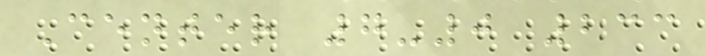Center 7-0 233
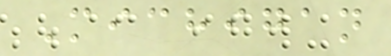Michigan
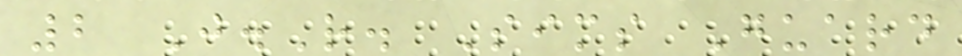2 J.R. Sims Guard
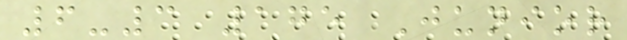6-3 175 Junior
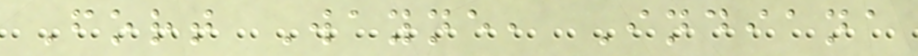Fort Wayne, Indiana
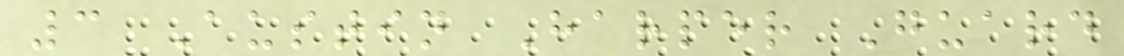3 Austin Harper Guard
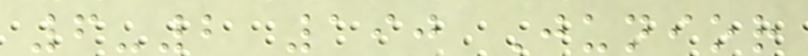6-2 190 Junior
